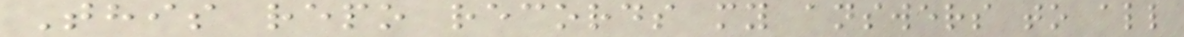This repo records my answers to all
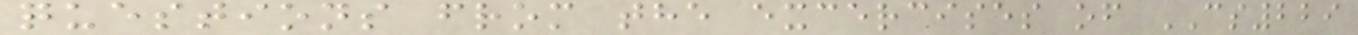questions from the excercises of CS229
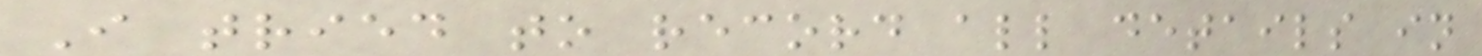I tried to record all details in
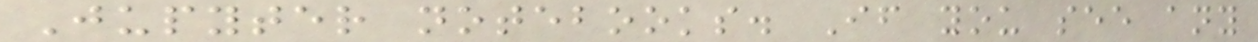Jupyter notebooks. If you see any
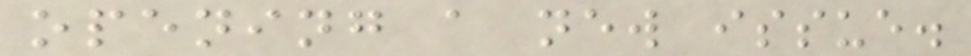opening a new issue.
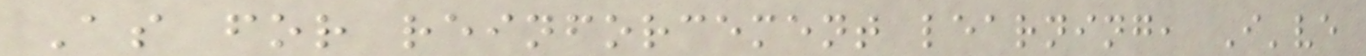As for reinforcement learning, I've
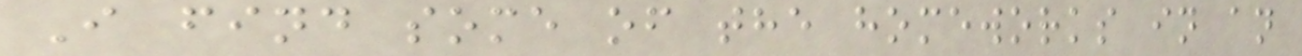I find some of the homeworks in an
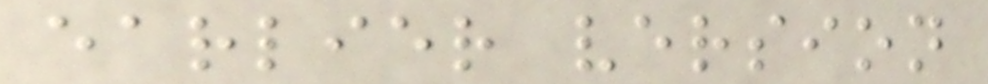earlier version
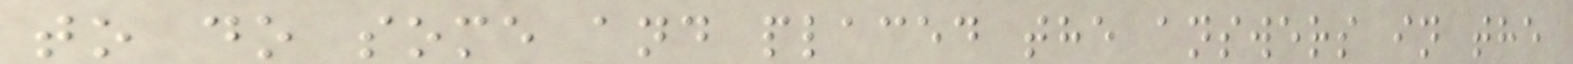to do some and placed the answers in the
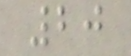20
